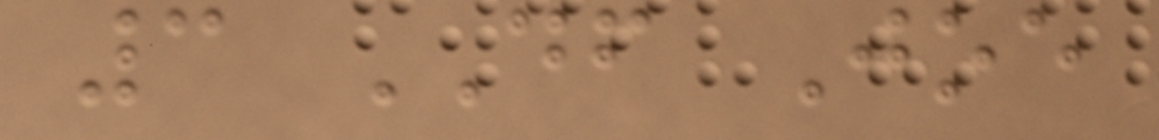3 DF Joe
